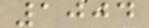1004
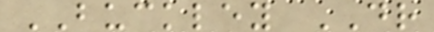BUCKLEY DR
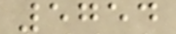5754
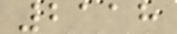2118
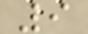9
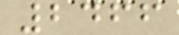2466
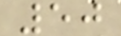50
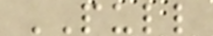PULL
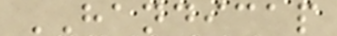HANDICAP
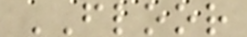FLOOR
